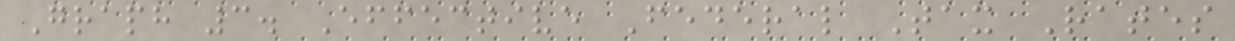Graph 3. Effective Federal Tax Rates
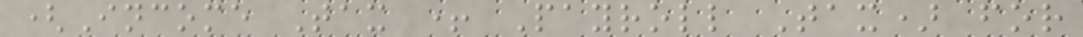(Income Tax + Payroll Tax) for
